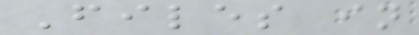Files in
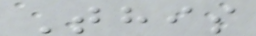This
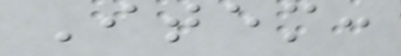Item:
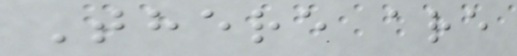There are
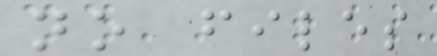no files
